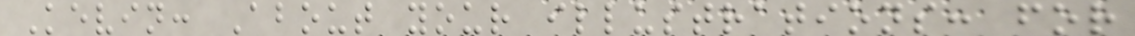Kevin: About your illustrations: for
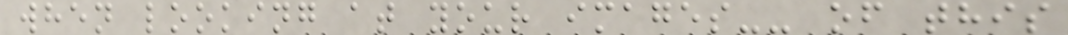when looking at your images-- of this
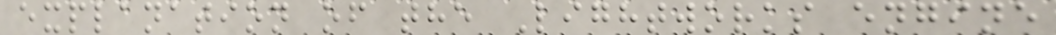explanation of the Lightworks engine
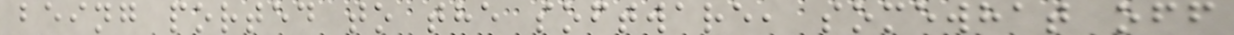being ported to the software, somewhat off
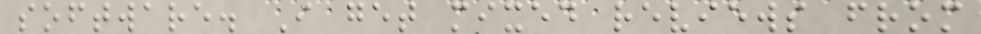software. I get mixed reviews from
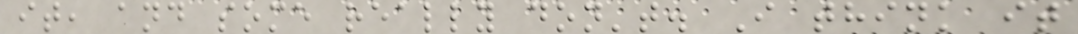it, and some really don't. I think it
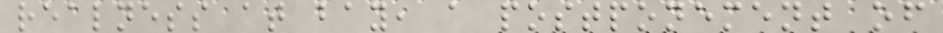realness at bay, a postponement of
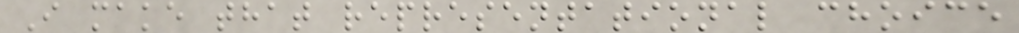I make that representational choice
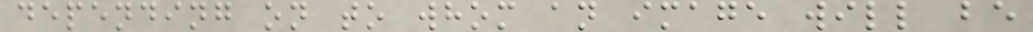depending on to whom an image will be
